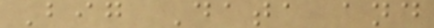Big Data and
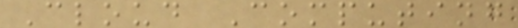Cloud Computing
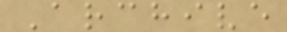Archive
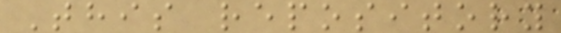This repository
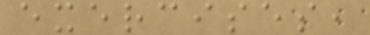exercises,
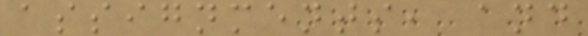assignments, and
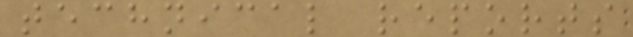technical reports
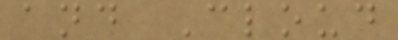and Cloud
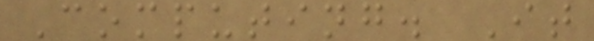Computing. It
